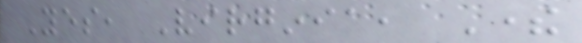Yes, Virginia, There
